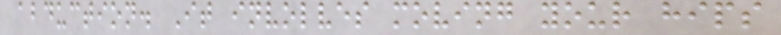abduction. It involves moving your hips
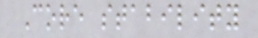Core stability
